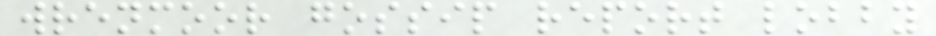wrenmoor gossip report lobby
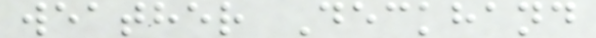weather Deckhand
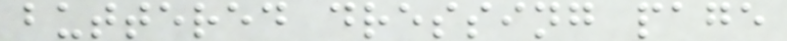buttered dressing page
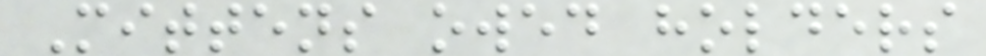Mittens owed holders
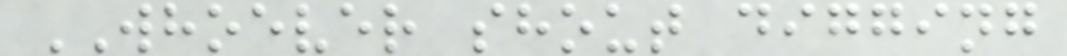WHOEVER shout digging
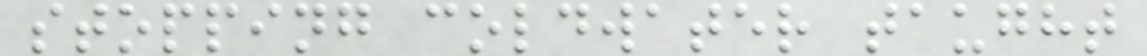stopping coldwater taught
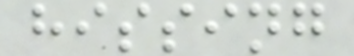hissing
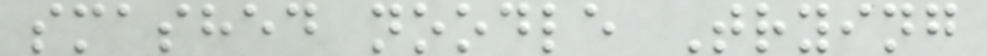smashed noodle Trying
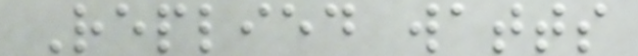Replied watts
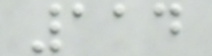114
